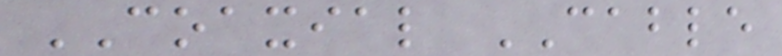COAXIAL CABLE
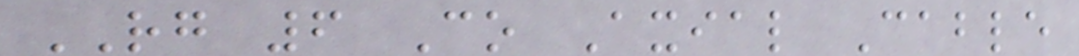RG 6 Co Axial Cable
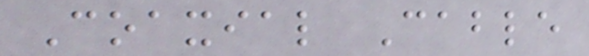Coaxial Cable
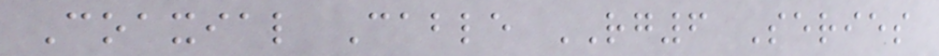Coaxial Cable RG6 Series
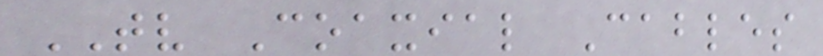TV Coaxial Cables
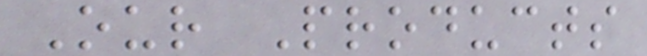Our Products
